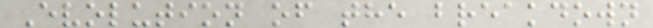Evolution of the breakdown
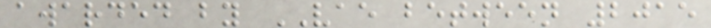awarded by VAE between 2015
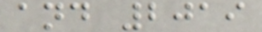and 2019
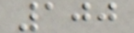100
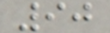90
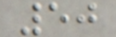50
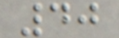40
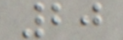20
